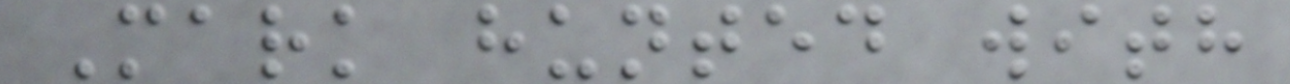Mark hunted with
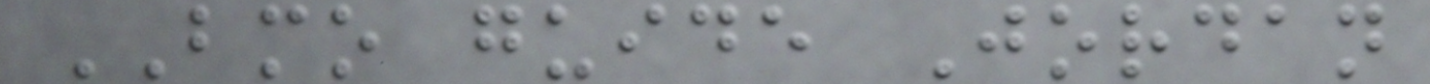BMO guide Jordan
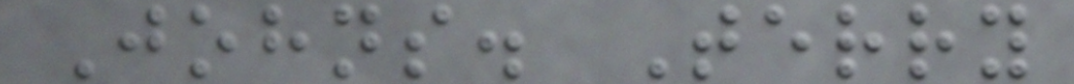Johns. Terry
